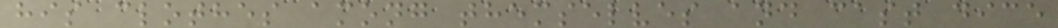his clothes among themselves and cast dice
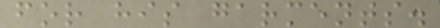for his garments.
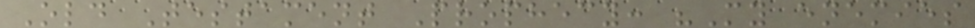Old Testament Prophecy: "My enemies
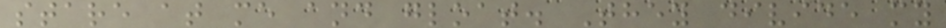stare at me and gloat. They divide my
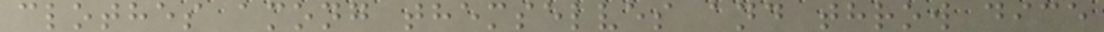clothes among themselves and throw dice
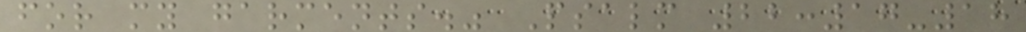for my garments." Psalm 22:17-18
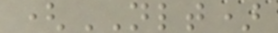(NLT)
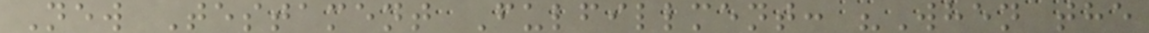New Testament Fulfillment: "When the
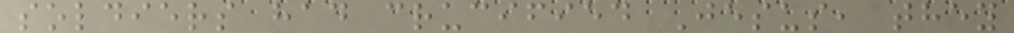soldiers had crucified Jesus, they
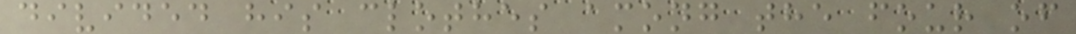divided his clothes among the four of
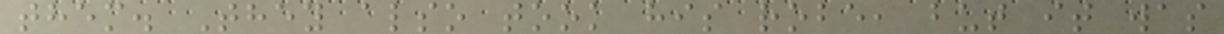them. They also took his robe, but it was
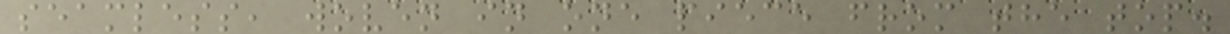seamless, woven in one piece from the top.
